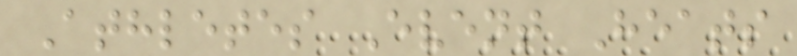Athletes Event Heats
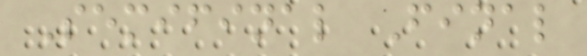Semifinal Final
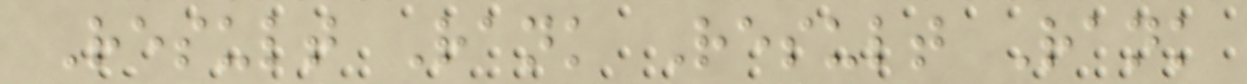Result Rank Result Rank
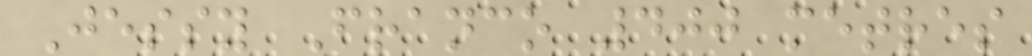Jessy Franco 400 metres
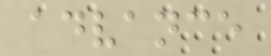advance
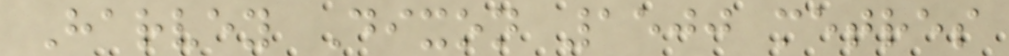Harvey Dixon 1500 metres
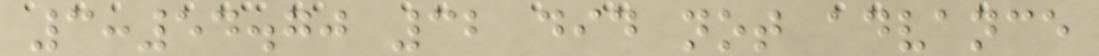3:54.70 32 did not advance
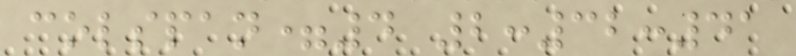colspan=4 2:32:41
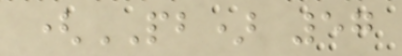(PB) 57
